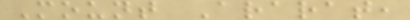Mount Ararat,
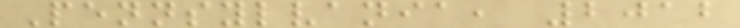Pennsylvania, 2012
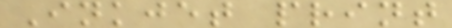Inkjet print
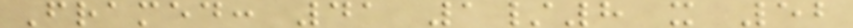Framed: 41 1/8 x 52
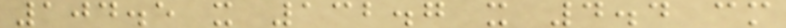104.5 x 132.7 x 4.4 cm
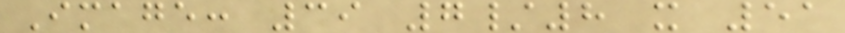Image: 39 7/8 x 51
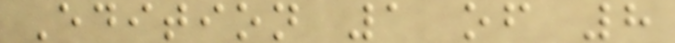Edition 1 of 8
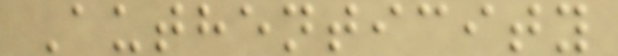Authenticity
